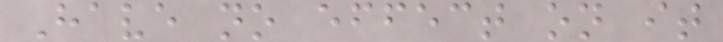Have no effect on it
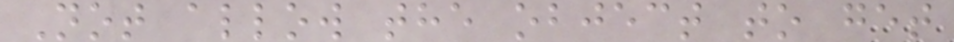Not allow the object to get
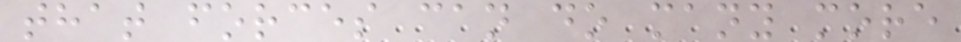that forces can do many more
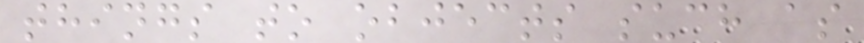things to objects such as
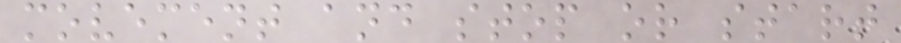movement and stop or start
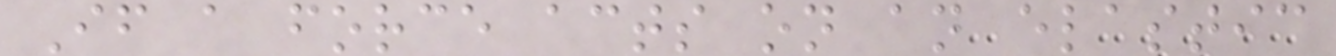If a force acts on an elastic
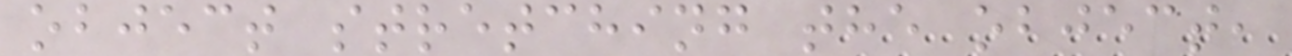object stretching the object,
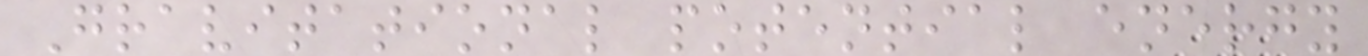Gravitational potential energy
